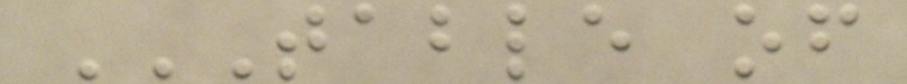TABLE OF
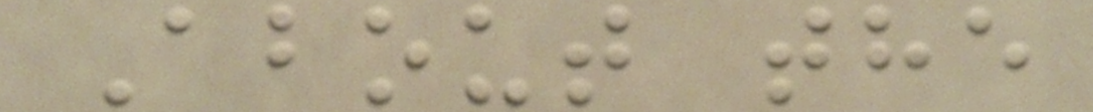About the
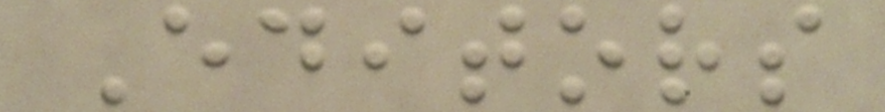Editors
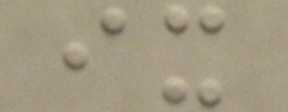ix
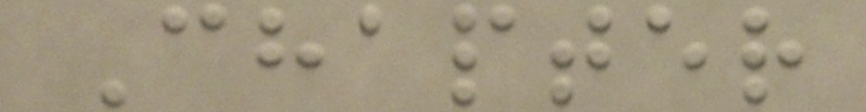Chapter
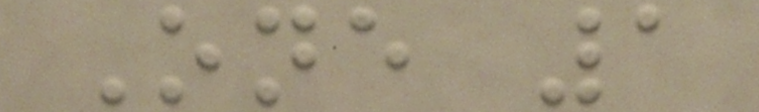One 1
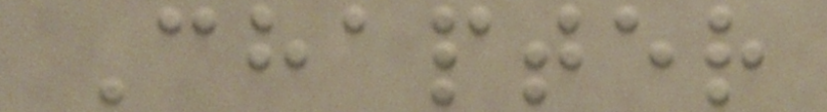Chapter
